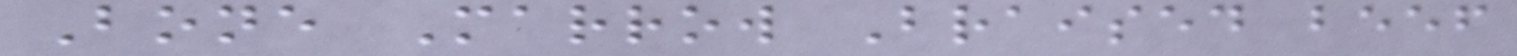Bone Marrow Braised beef
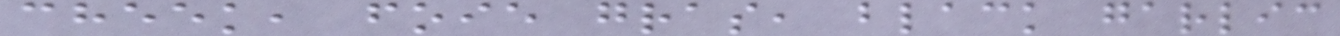cheek, foie gras, black garlic
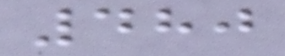480
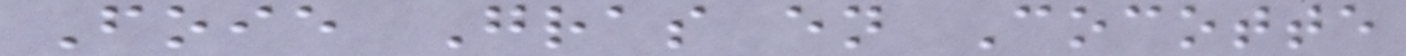Foie Gras en Cocotte
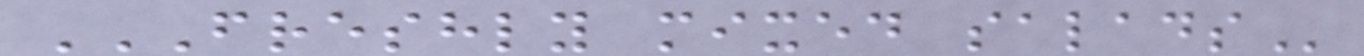FRESHLY MIXED SALADS
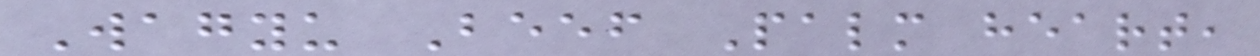Wagyu Beef Palm heart,
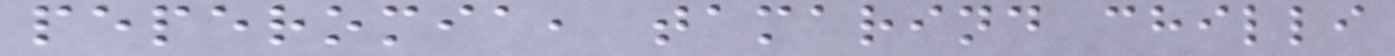peperomia, tamarind chilli
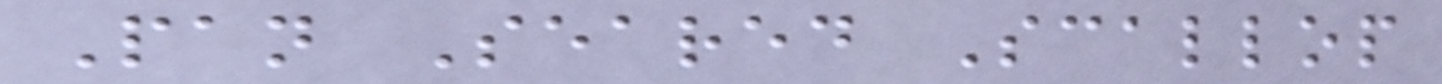Pan Seared Scallop
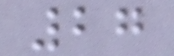27
